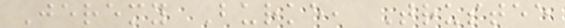Jeremy Burke, Trustee
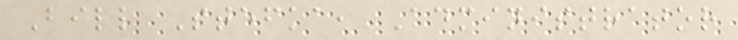Bill Stefka, Administrator
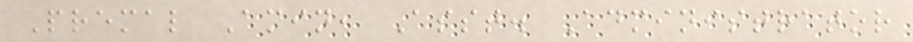Premal Amin, Asst. Administrator
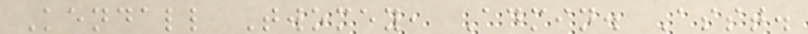Kendall Twomey, Admin. Asst.
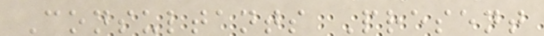Consultants Present
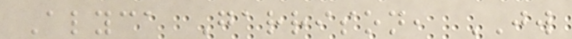Alyca Garrison, JW
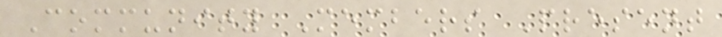Community Members Present
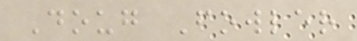Doug Fowler
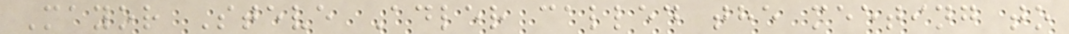Mayor Steve Adler called the meeting to
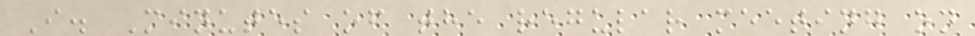I. Minutes of the regular meeting on
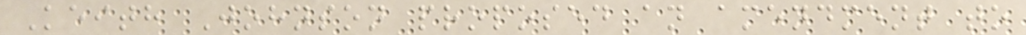Keith Johnson proposed an amendment to
